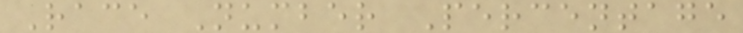Race Number Percentage
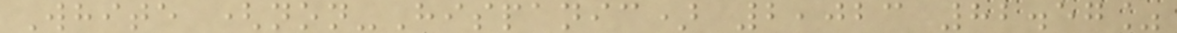White (non-Hispanic) 2,023 82.57%
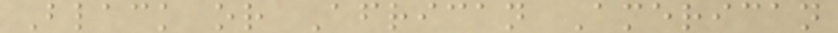Black or African American
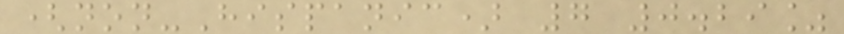(non-Hispanic) 7 0.29%
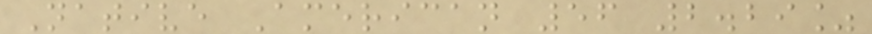Native American 56 2.29%
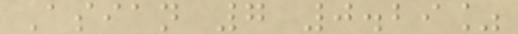Asian 7 0.29%
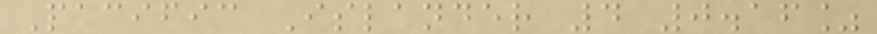Pacific Islander 4 0.16%
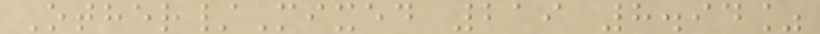Other/Mixed 219 8.94%
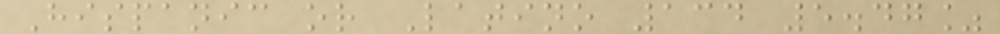Hispanic or Latino 134 5.47%
